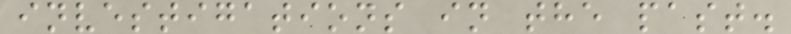investigations in the past.
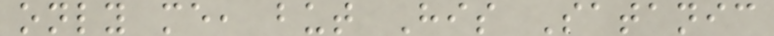only me, but His Satanic
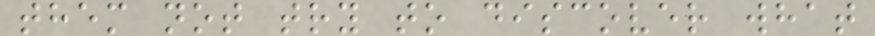them not try to discover what
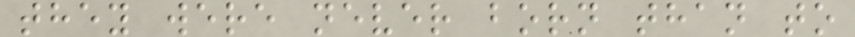they were never born than to
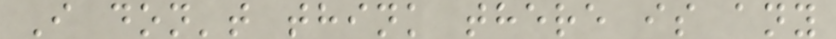I don't think there is any
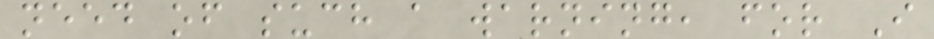need of such a warning, for I
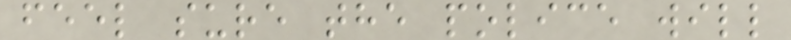feel sure the police will
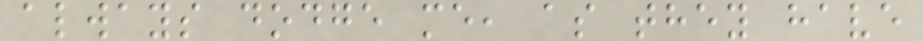always dodge me, as they have
